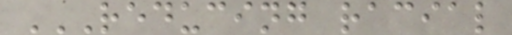REDUCING RACIAL
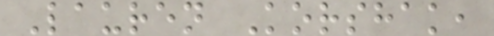Lauren Korshak,
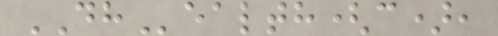DHealth(c),
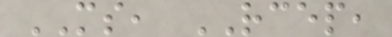MS, RCEP,
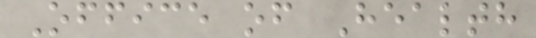Office of Health
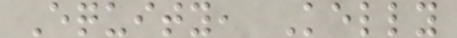Equity, Kelly
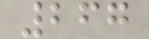267
